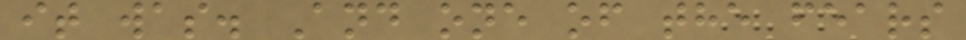it was. And one of the fears
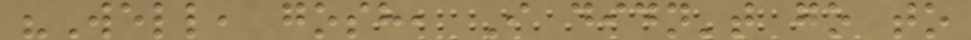"Well, gosh, I didn't go to
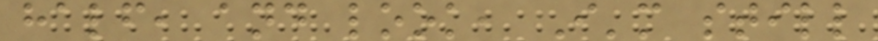half, and look, I'm still
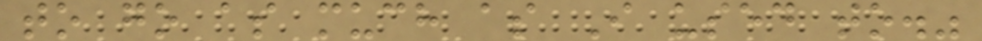to go as much as I used to."
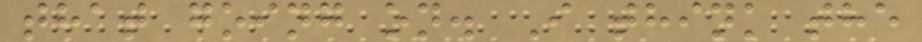that going on. I think the
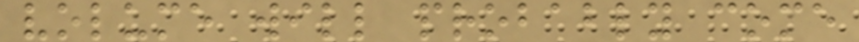volume will probably come
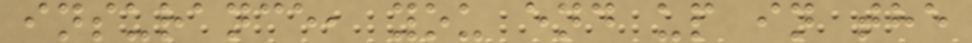insurance, you end up in the
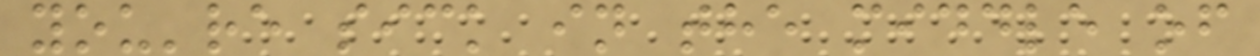you're sick in the middle of
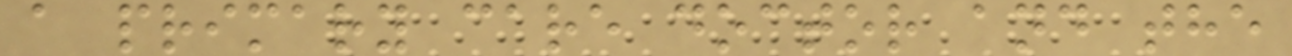a primary care doctor and the
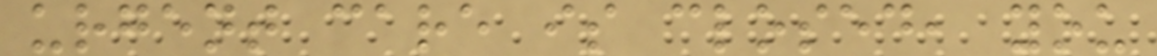urgent care is closed, you
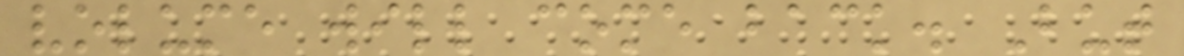volume will come back. But
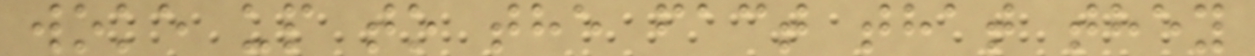woke up to the fact that they
